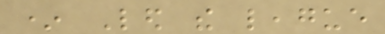* Led the league
